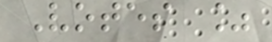Votes %
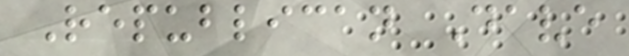Republican Dave
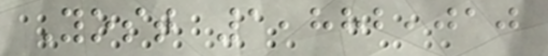Yost 1,882,010
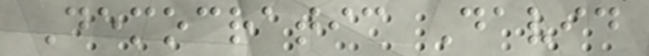Democratic David
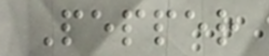Pepper
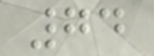74
